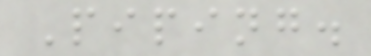Piping.
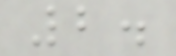2.
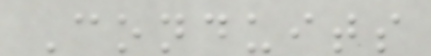Conduits
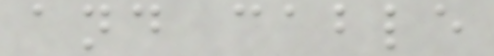and cable
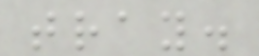tray.
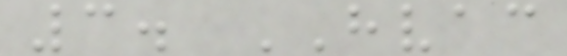3. HVAC
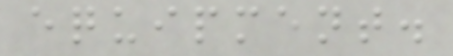equipment.
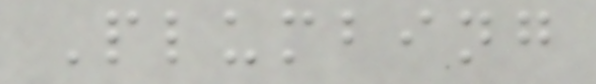Plumbing
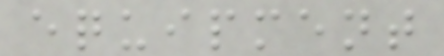equipment
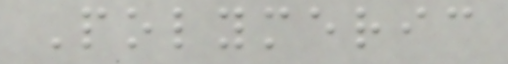Polymeric
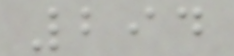294
